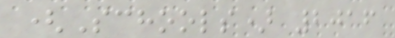(Schools) 2016
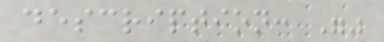description: ""
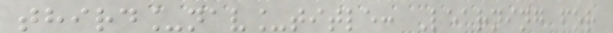third_nav_title: Learning for
